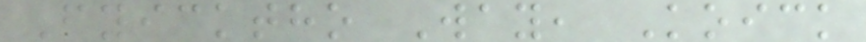Fyicktho Way, Koick
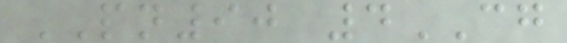PN90 4CG
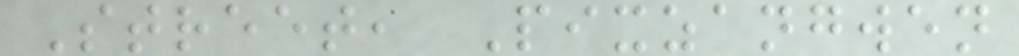Street, Pixzangwen
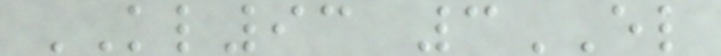KL93 3EL
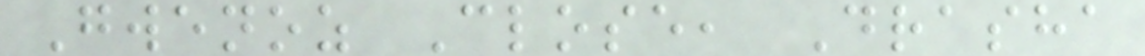Gwenoz Close, Drasha
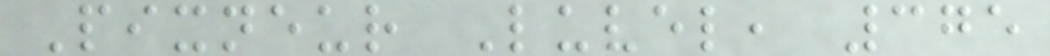Pixneur Luvel, 375
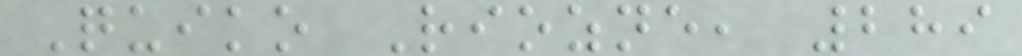Quiko Riozne, 289
